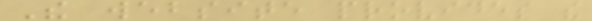The website provides the
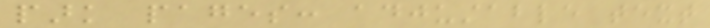park pages: adjustable text
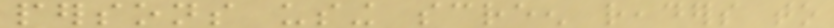persons using screen readers to
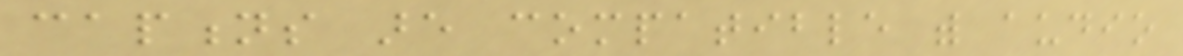captions are compatible with audio
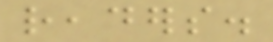readers.
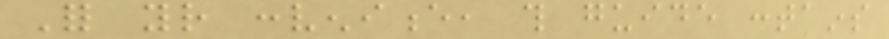For your convenience, this guide contains
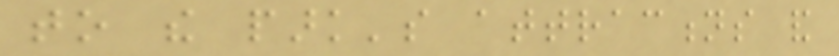to the park's attractions and
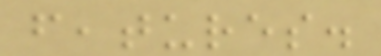features.
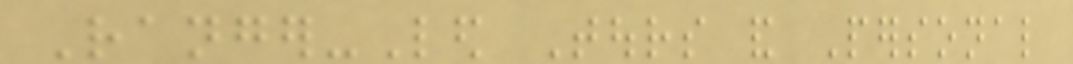Ranger-Led Tours and Personal
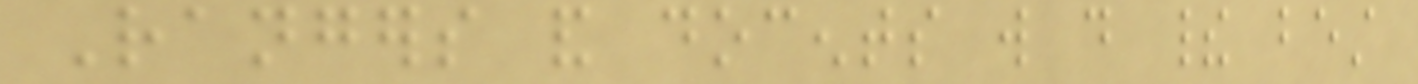Rangers and docents will do their best
